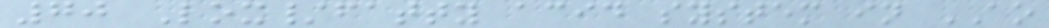70 Lox/fatty acid system in AO
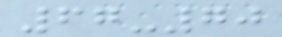67-70
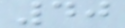40
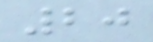20
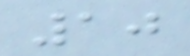10
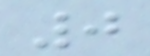0
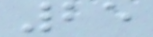25
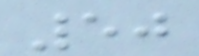50
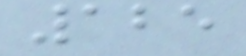125
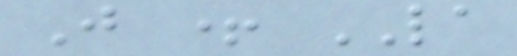J + LA
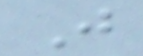J
